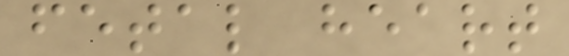fetal heart
